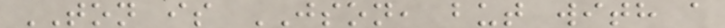TON is JSON, but with a
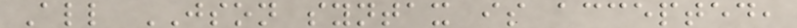All JSON syntax is accepted,
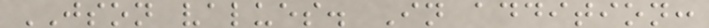JSON values. In addition:
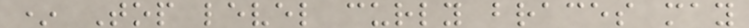* Top level curly braces may
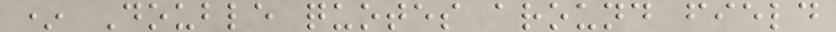* Double quotes around field
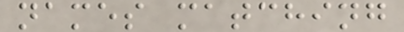names matching
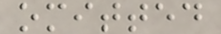omitted
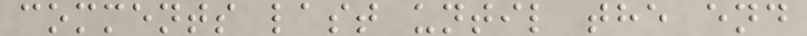comments last until the end
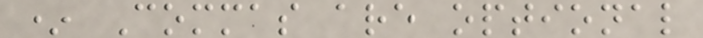* Commas are optional
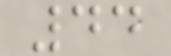44
